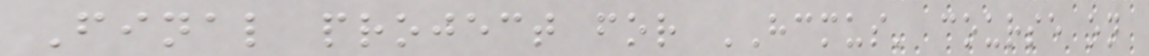Final project for HCMUS' course on
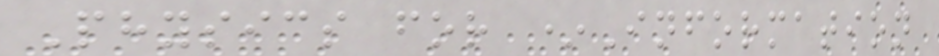Physics for *Information
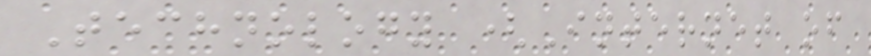Technology (Internet of
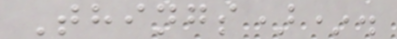Things)*.
